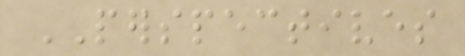PERSPECTIVES
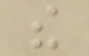the
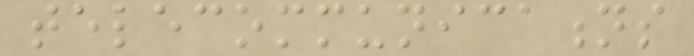telecommunications
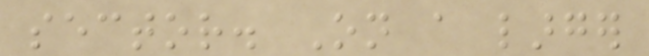sector. On a larger
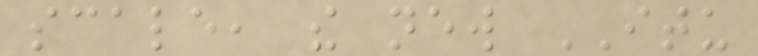scale, the new ITU
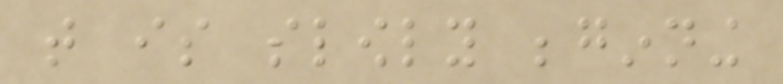that is slowly beginning
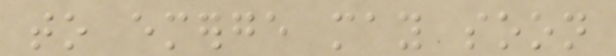to emerge may soon
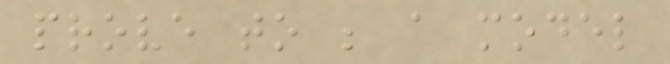prove to be a model
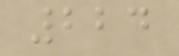224
